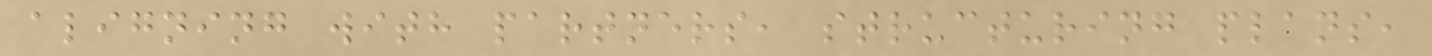aligning with partners, structuring plans,
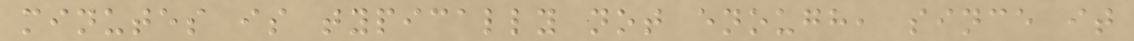minutes is typically not enough, since it
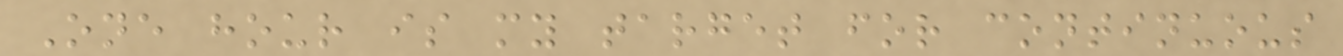One hour is my target for continuous
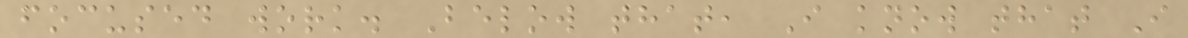focused work. Below that, I know that I
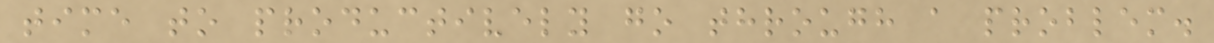time to productively go through a problem.
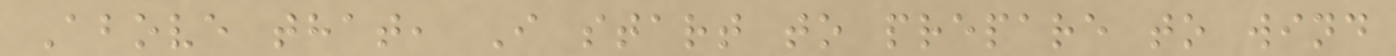Above that, I start to prepare to wind
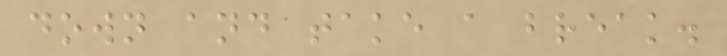down and take a break.
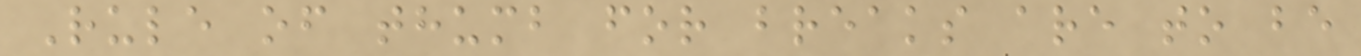Rule of thumb for breaks are to be
